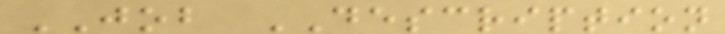JOB DESCRIPTION
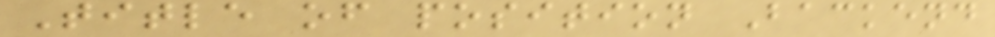Title of position Backend
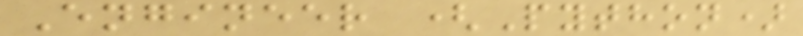Engineer (Python)
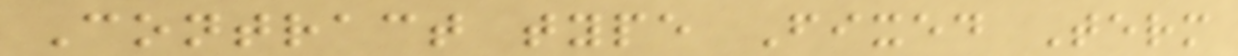Contract type Fixed Term
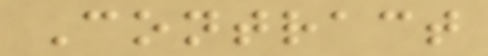Contract
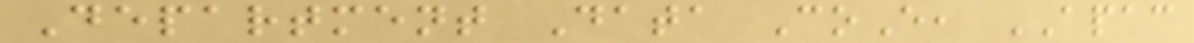Department Data CoE, APAC
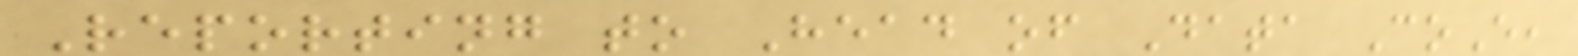Reporting to Head of Data CoE,
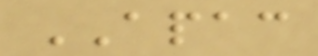APAC
